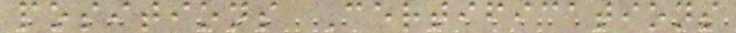positions Certifications
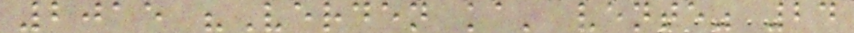2015 "Verden ka' vente" 24
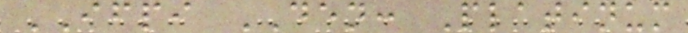IFPI DEN: Platinum
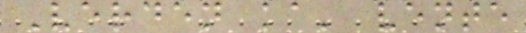Verden ka' vente
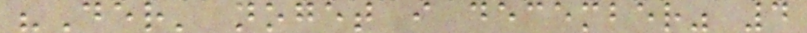"Der' noget i december" 4
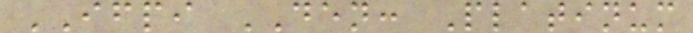IFPI DEN: Platinum
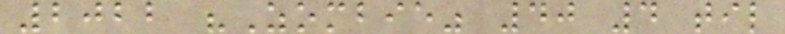2022 "Zombie" 40 4 til
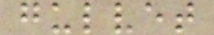gulvet
